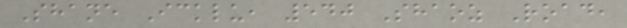Shane Icklu, 540 Shaoz Road,
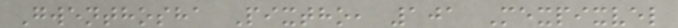Gwenthosha Pixtho, 101 Mexpixvel
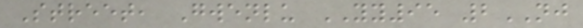Street, Gwenlu YY95 2NJ
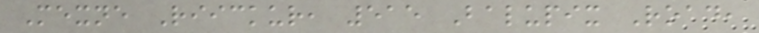Mexne Riickur, 515 Balupix Road,
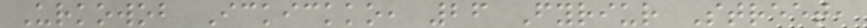Urkowob Ickickko, 26 Fyriur Street,
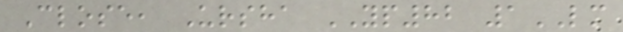Close, Ursha YP82 1LM
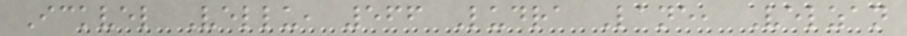Ickvel Vellu, 566 Ludra Lane, Velzan
